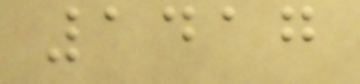1417
